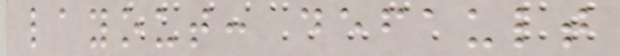layout: default
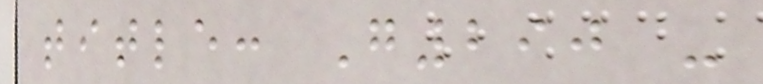title: G290 -
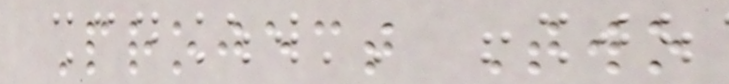Project Two
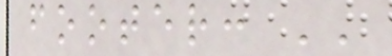footer: ''
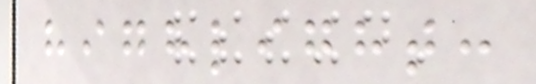highlight:
